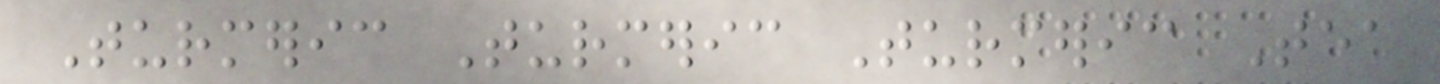Turmeric Turmeric Turmeric Tea
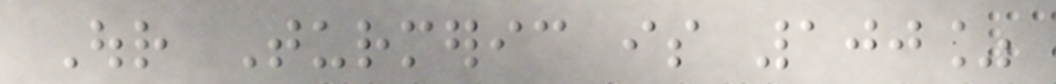Our Turmeric is 100%
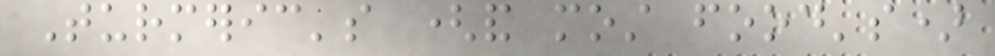Turmeric's (and most food's)
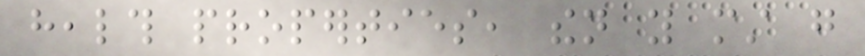health properties, then you must go
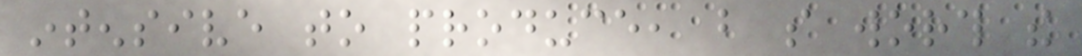intensive to produce, but so worth the
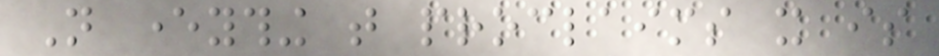Not everything that proclaims it is
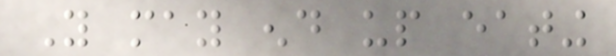You may end up eating
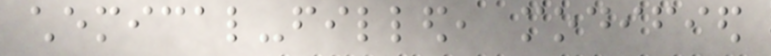chemical-filled, modified
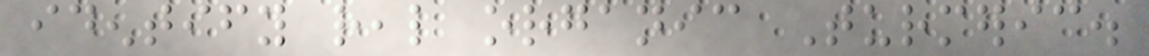identify real organic Turmeric.
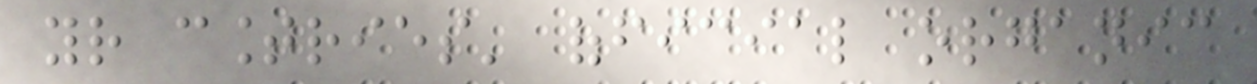your countries' official organic
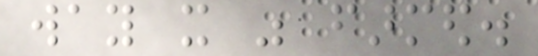way it was farmed.
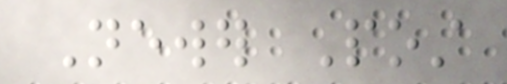Newer Post
